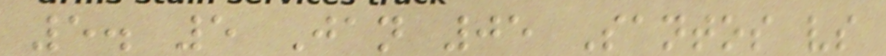5. 5 Jan 05 Santos vs
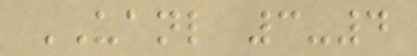UANL 3-4
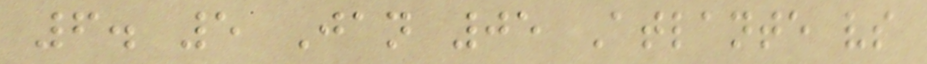6. 5 Jan 05 Atlante vs
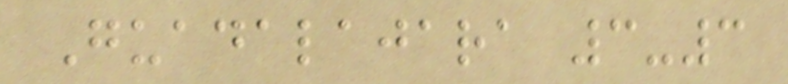Guadalajara 3-3
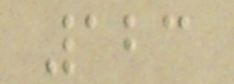123
